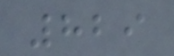829
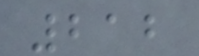212
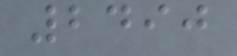2490
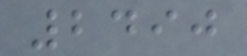2490
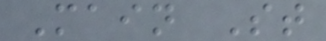Main St
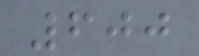600
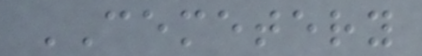CEMETERY
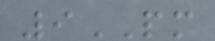9PM
